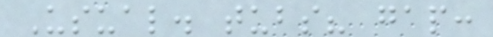Usual. tubs? gap:
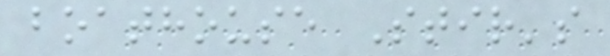boathouse Stir's
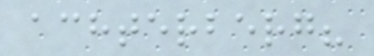achterberg?
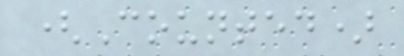(Counted)
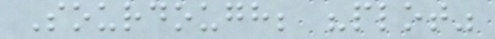Sourdough; "plot"
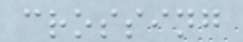crossing
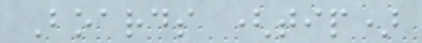Boards (tip)
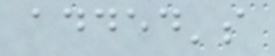added's
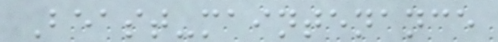Beast-maintenance
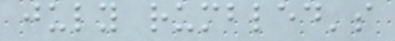july rumbled's
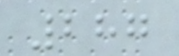287
